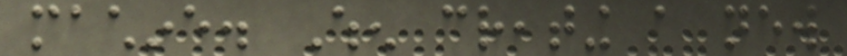machine. When creating a new
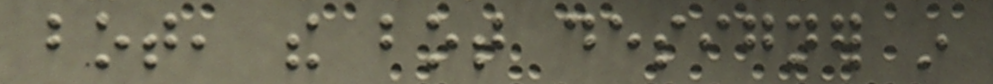bot, the bot designer in
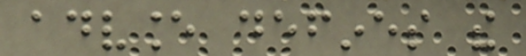advance defines the
